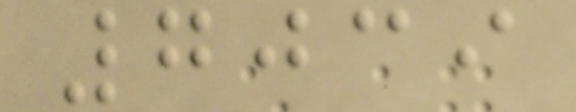7039
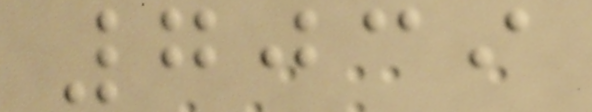7039
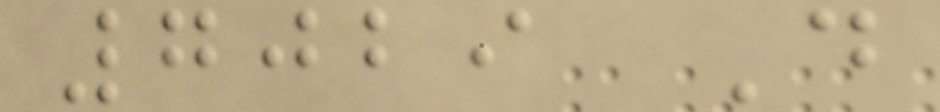7029 D
